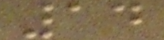14
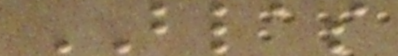BLAS
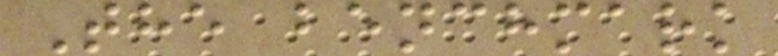The benchmark
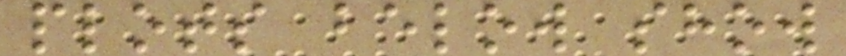plots below show
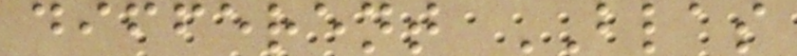different BLAS
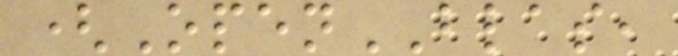(OpenBLAS,
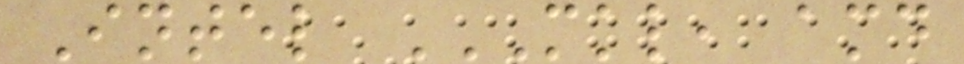Intel MKL, AMD
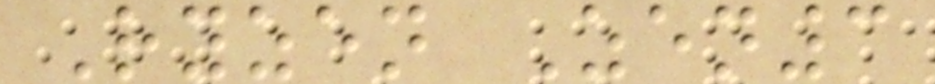Ryzen Zen3
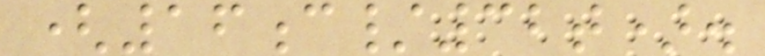(16c/32t).
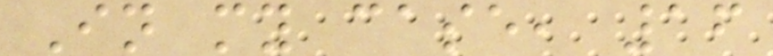In my case, 16
